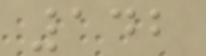142
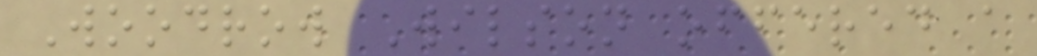Woodrow Wilson offered a
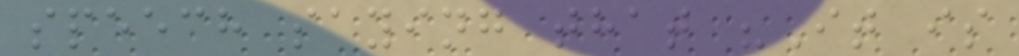speech saying that "It is
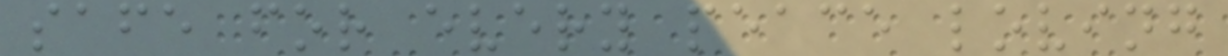safe for every peace loving
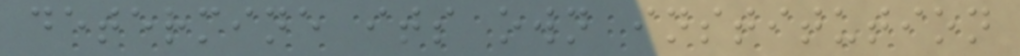determine its own institution
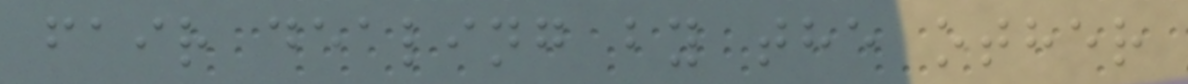fair dealing by the other
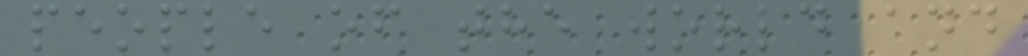people of the world and
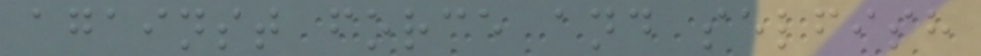against force and selfish
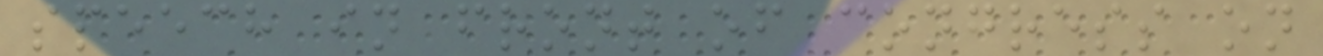speech in front of congress on
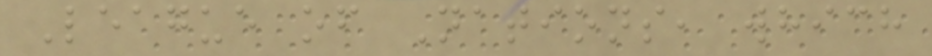League of Nations, which
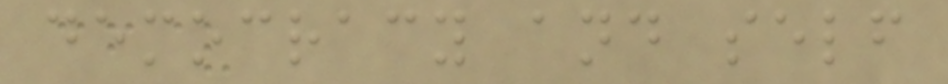democracy and self
